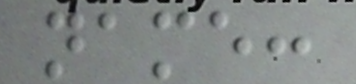name:
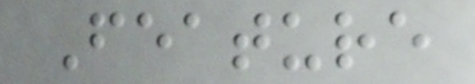Feature
